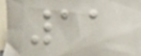11
